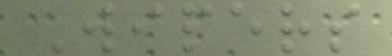Wipers
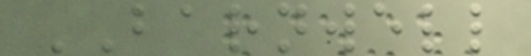BARNWELL
